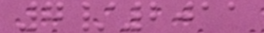7/2011
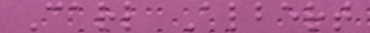Carl Albert
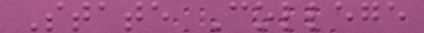State College
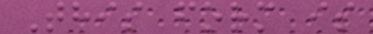This form is
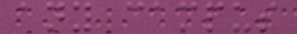any campus
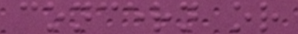concern or
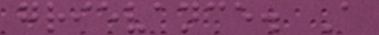grievance. A
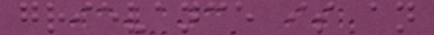grievance is an
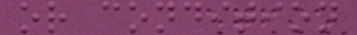or condition
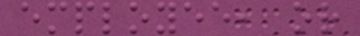employee, or
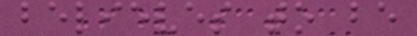believes to be
